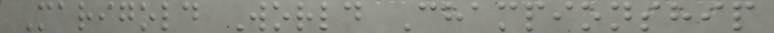Marigold World Championship
